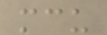mcu
